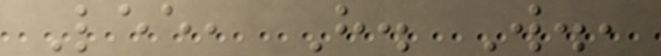Lee, H. W.,
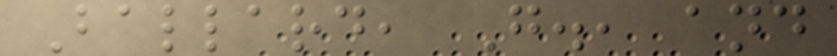Ballard, G., and
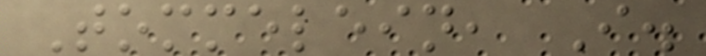Tommelein, I.
